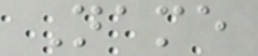Name
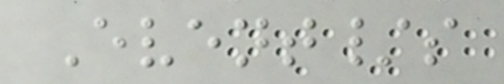Event/s
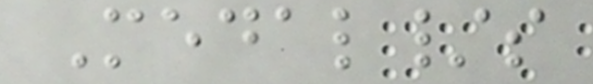Medal/s
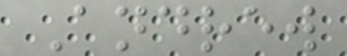Andrew
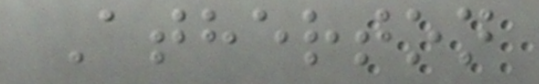Atherton
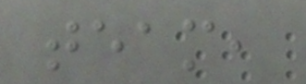team,
